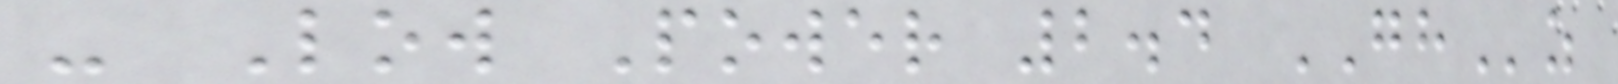- Low Power 2.4 GHz
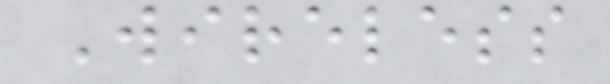Wireless
